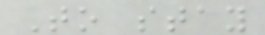To stay
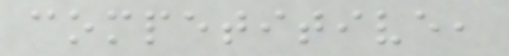competitive,
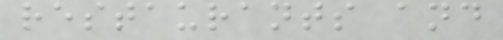restaurants and
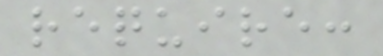require:
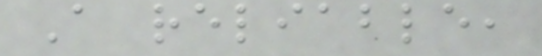A reliable,
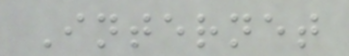Internet
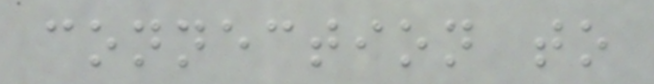connection to
